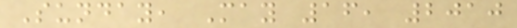Sunday, May 16, 2010
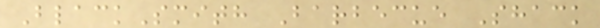BlackSmith Barbecue Shack
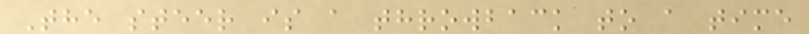The steer is a throwback to a time
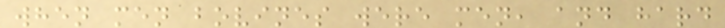when men bovines were men, and hard
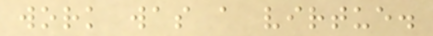work was a virtue.
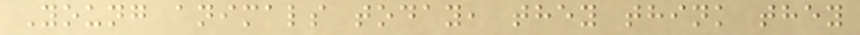Young animals today, they think they
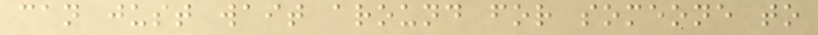can just wait around for someone to
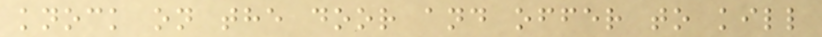knock on the door and offer to kill
